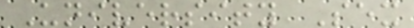University Sex
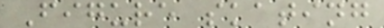Figure skating
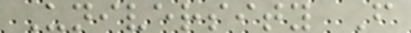University F
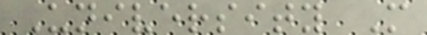University M
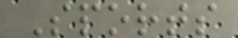Sports
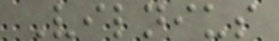Vilnius
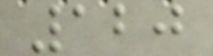120
